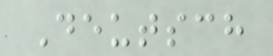Deutsch
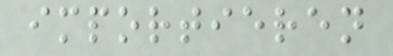importieren
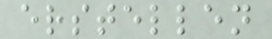erstellen
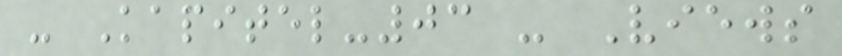- Kapitel-03 - Views
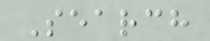Search
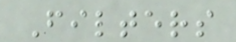Filters
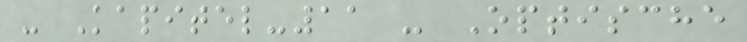- Kapitel-11 - Optische
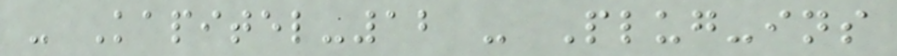- Kapitel-12 - Plug-ins
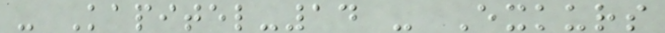- Kapitel-14 - Exkurs
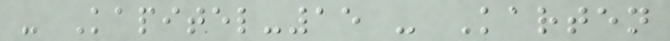- Kapitel-15 - Karten
